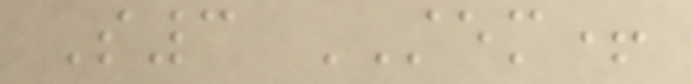S3 STEM+
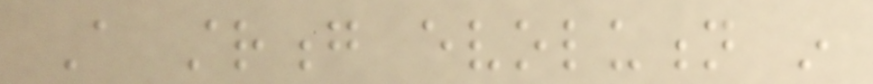A strong evolution in
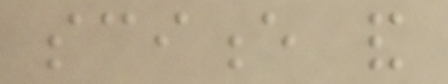science and
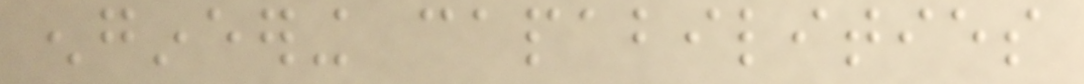engineering capabilities
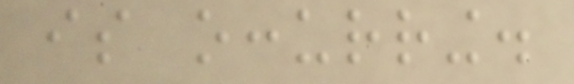is occurring.
